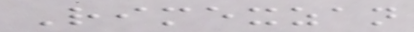Rimexzan
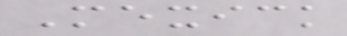Mexick
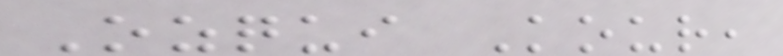Ozqui Kour,
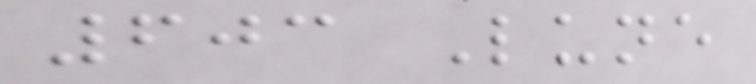603 Lune
